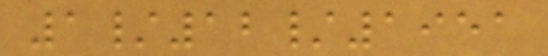1/12/1951
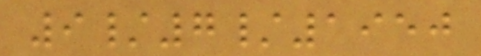9/7/1950
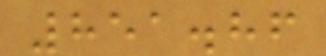851.86
